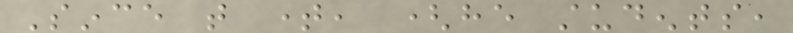Since that time, (he students,
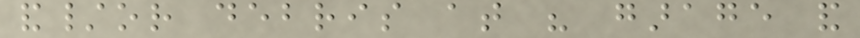and/or debris at his garage and
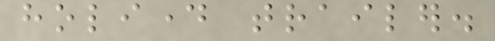holiday trailer.
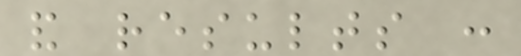and results :
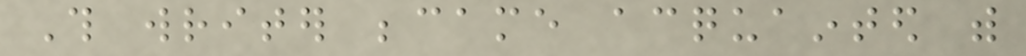This writer became acquainted with
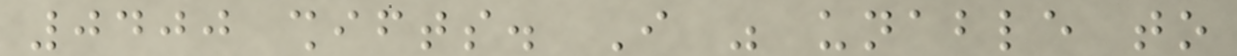0400 shifts. I was unable to
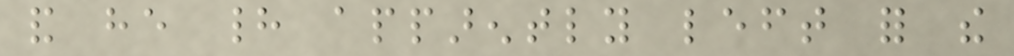and he had apparently left for the
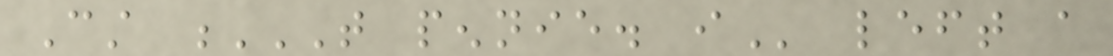Cst T PENNIE. I left a
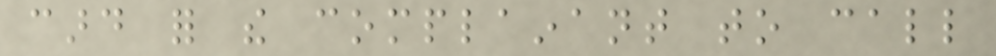card for the complainant to call
